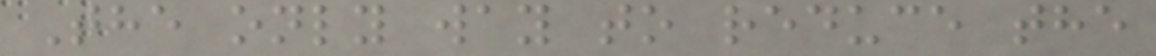The only way to reduce the
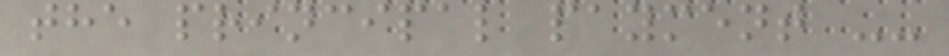the principal payment --
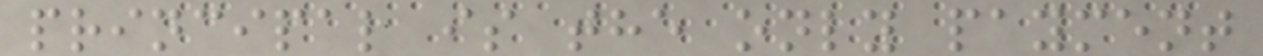principal is the only payment
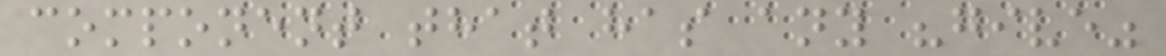component that has any "give"
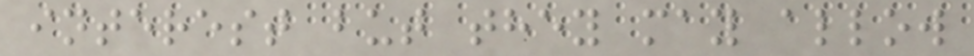interest but they may allow
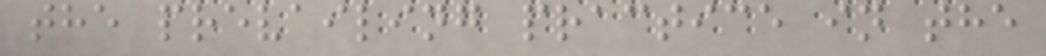the prevailing practice in the
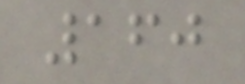160
